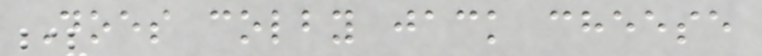Does colby jack cheese
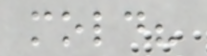mold?
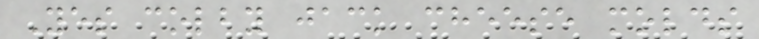Yes colby jack cheese molds
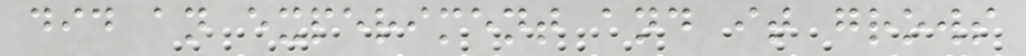did an experiment and it grows
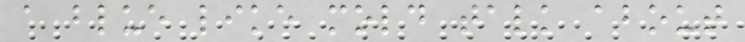a blue like mold talk about
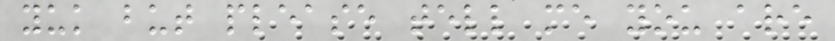yuk but please tell me you are
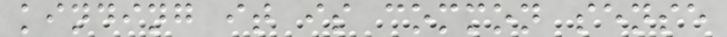kinding it is common sense
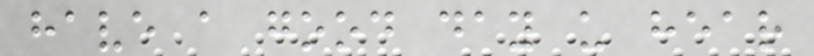have a good day u hear
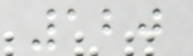120
